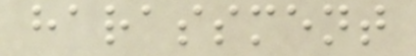harassment
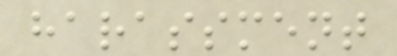harassment
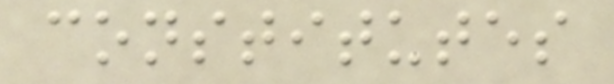constitutes
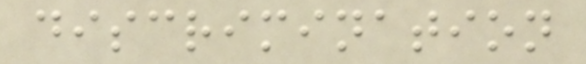discrimination
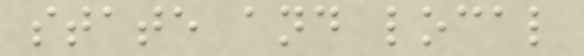state and local
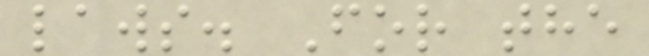laws. For the
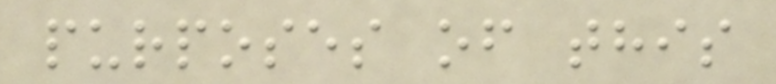purposes of this
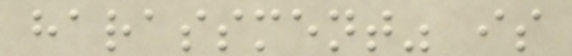harassment" is
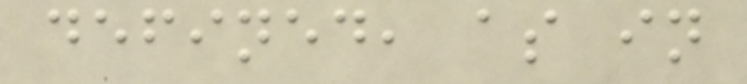defined, as in
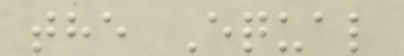the Equal
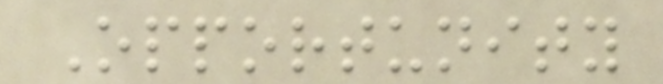Opportunity
